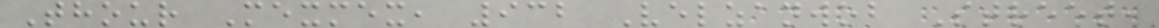Thour Mexmex, 932 Velzanwob Street,
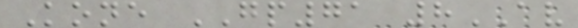Kone GP71 8AV
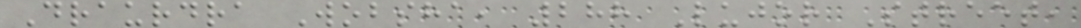Draurdra Wobsha, 288 Lujor Street,
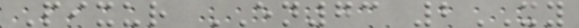Pixur EN73 2XY
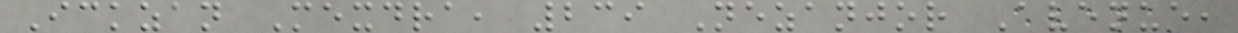Ickzan Mexdra, 239 Nezanjor Avenue,
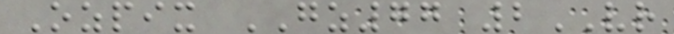Ozpix GZ77 2VR
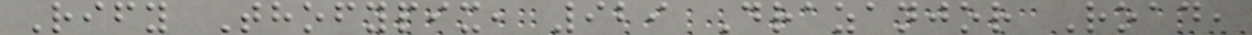Rify Thofypix, 929 Drazanjor Road,
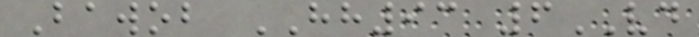Bawob HH93 6VD
